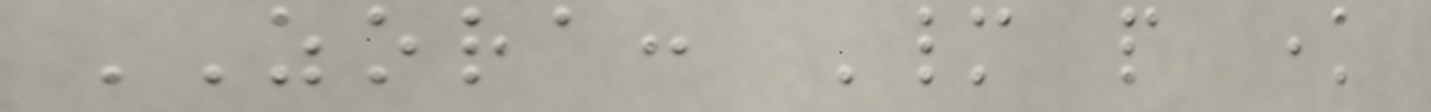ZORA: Many people know
